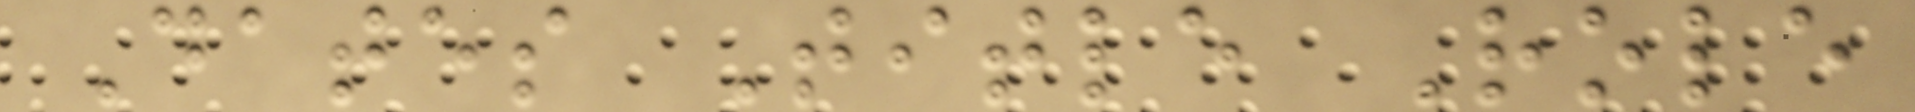Dates Title Role
